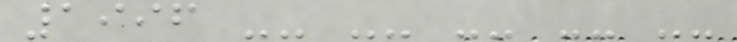1996 -- -- -- -- --
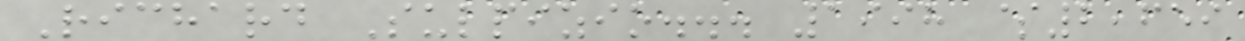Richard Sulpizio... 1998 $2,659
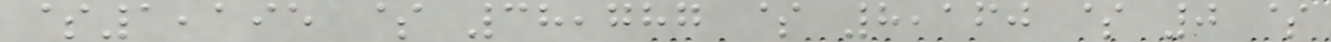$1,195 $ 38,787 $ 8,160 $ 0 $
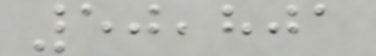50,801
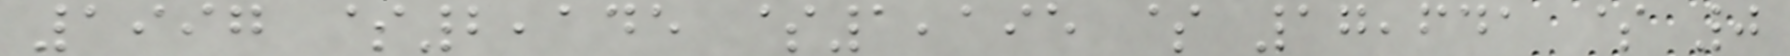1997 $2,145 $1,195 $ 17,641 $ 0
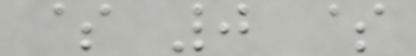$ 0 $
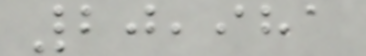20,981
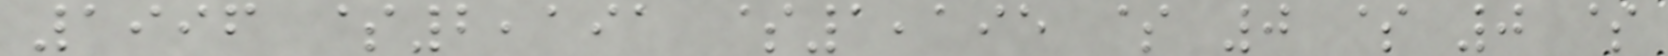1996 $2,191 $1,195 $ 0 $ 0 $
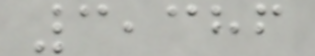3,386
